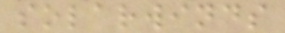solarwinds
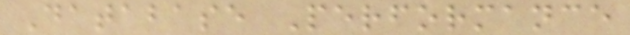Database Performance
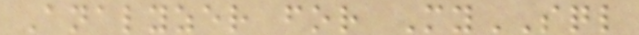Analyzer for MySQL
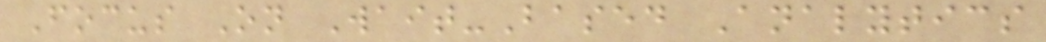Focus On Wait-Based Analytics
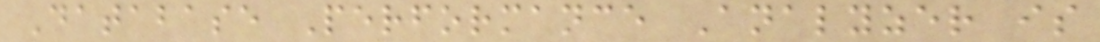Database Performance Analyzer is
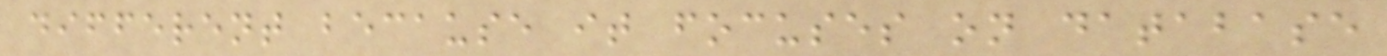different because it focuses on database
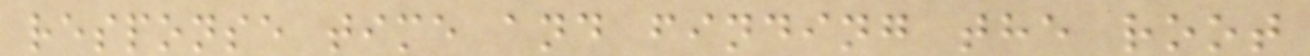response time and finding the root
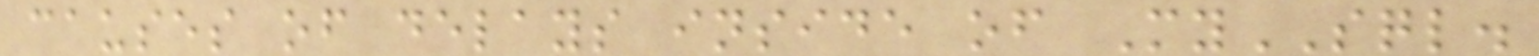causes of delays inside of MySQL.
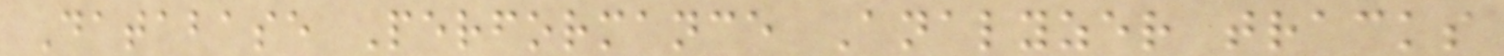Database Performance Analyzer tracks
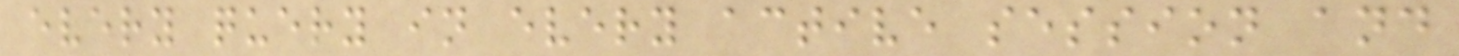every query in every active session and
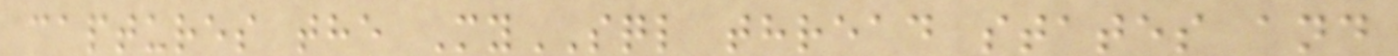captures the MySQL thread states and
